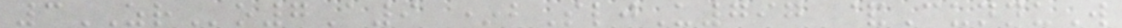3ZRo7A9 *bSljU797 &CunnuW
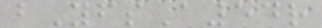bYfsA54r
